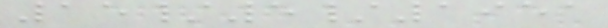15/5/1951
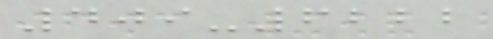409-6222
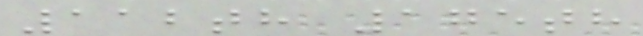112th 175th
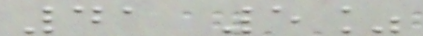41 5%
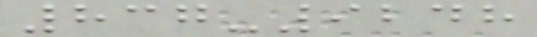837-9248
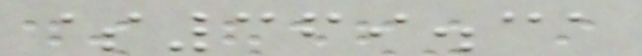$369.31
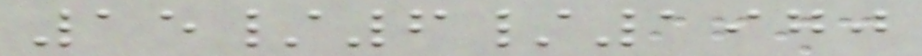15/6/1970
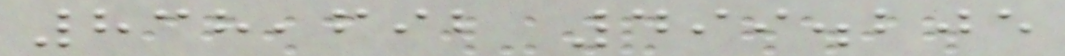838,692 499.205
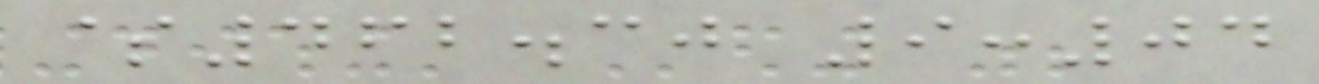$462.30 9:04
